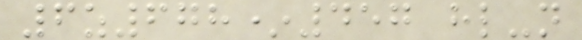6z678*457 hl-n
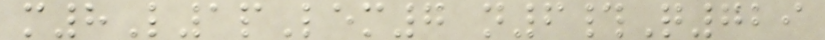m8L1pLem7 n6#Q729
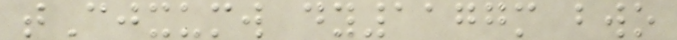tCjxumw dy1177m bwo
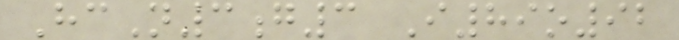HcN3g3 I89o92
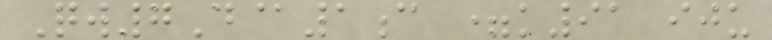Qw7D@1c =k91 iju
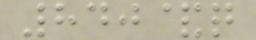840&q
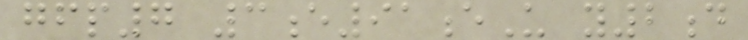gfp7 3e91eU y2d
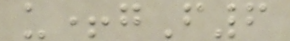u+gF6
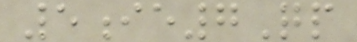5ie7Qp
